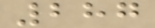287
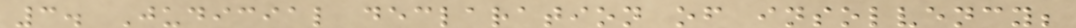3. Judicial declaration of insolvency;
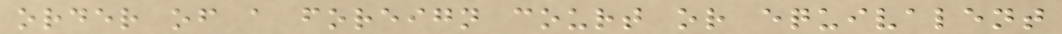order of a foreign court or equivalent
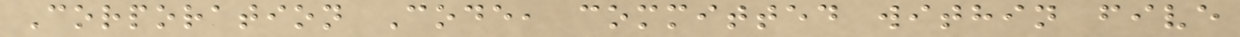Corporation Code, committed within five
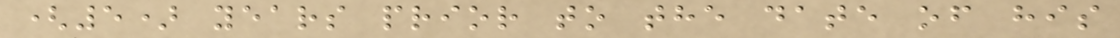(5) years prior to the date of his
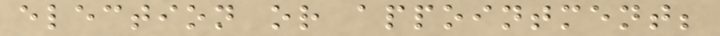election or appointment;
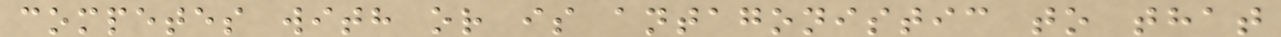competes with or is antagonistic to that
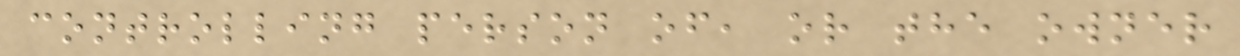controlling person of, or the owner
